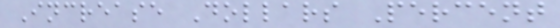Increase Dollars Percent
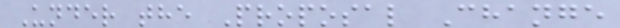Under the Proposal Change
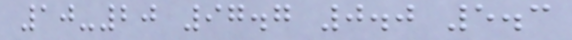10-20 97.7 0.0 5.3
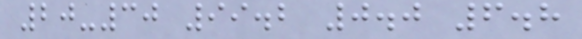20-30 99.2 0.0 6.8
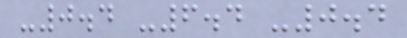-0.4 -6.4 -0.4
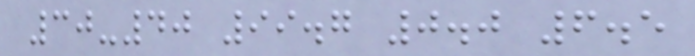30-40 99.7 0.0 6.5
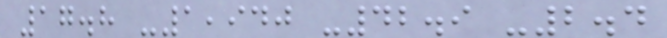17.8 -1,940 -42.9 -2.4
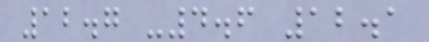12.7 -4.6 12.1
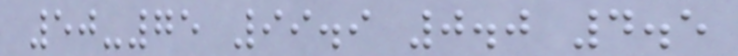50-75 99.9 0.0 4.5
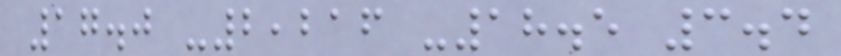17.0 -2,216 -18.5 3.4
